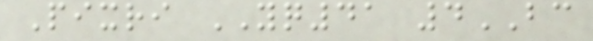Pixri YQ41 4BC
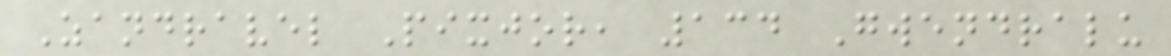Zandravel Pixjor, 134 Gwendralu
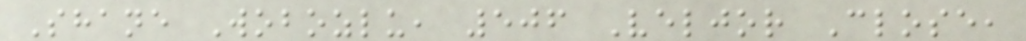Shane Wobozlu, 506 Veljor Close,
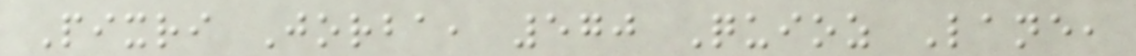Pixri Jorba, 570 Quioz Lane,
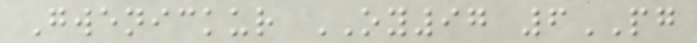Gwenickur OY97 6PG
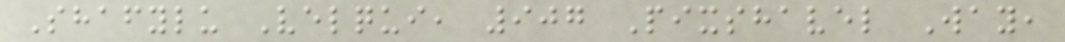Shafylu Velqui, 907 Pixshavel Way,
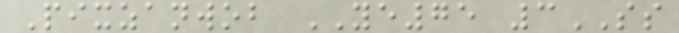Pixzanwob YE75 3SS
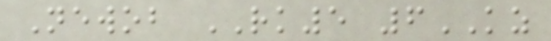Newob RK5 6KZ
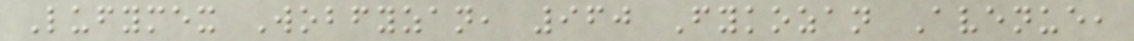Lufymex Wobfyzan, 960 Fykozan Avenue,
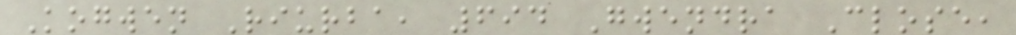Kogwen Riurba, 694 Gwendra Close,
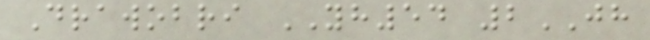Drawobri YH54 2JH
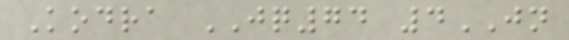Kodra JQ74 4JN
